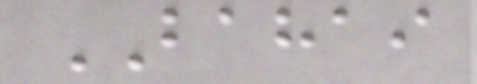BAHAI
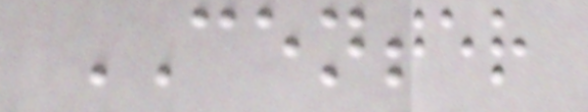CENTER
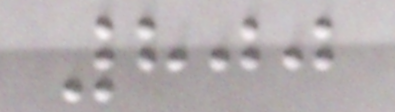800
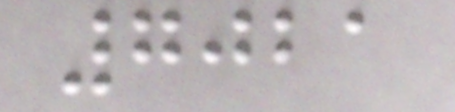7021
